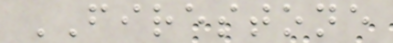FIRESTONE
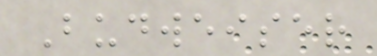Budweiser
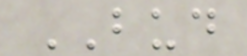BUD
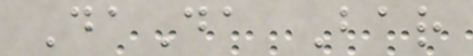DaDa Bar
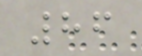86
